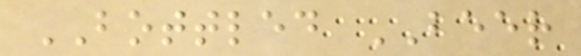BOTTLED BEER
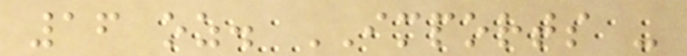16 oz. IMPORTS -
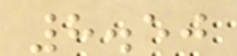8.50
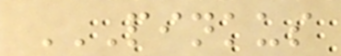PINKUS
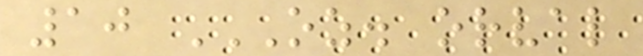10 OZ. ORVAL
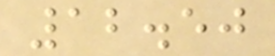12.50
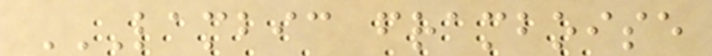LAMBIC FRAMBOISE
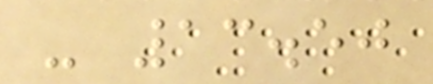- 13.50
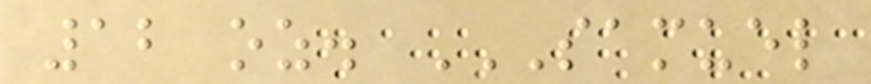12 oz. SAMUEL
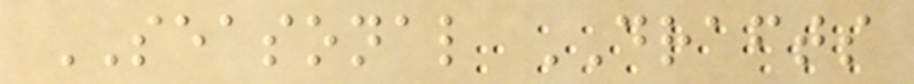SEASONAL DRAFTS
